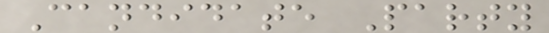Candidate Party
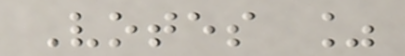Votes %
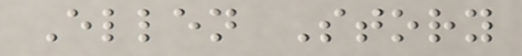Ellen Story
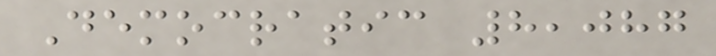Democratic 8,087
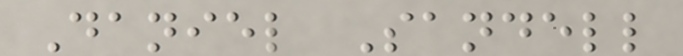Daniel Sandell
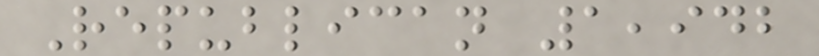Republican 1,942
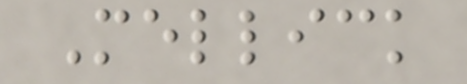Mellick
